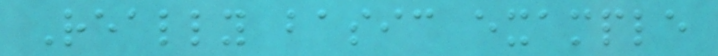Really basic example
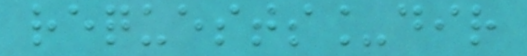requests_dir
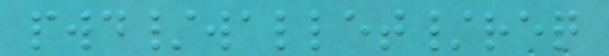pwd/wallet/req
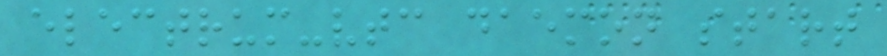electrum-vtc daemon start
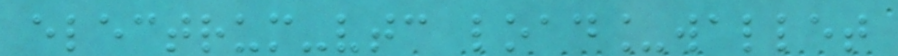electrum-vtc load_wallet
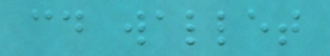cd wallet
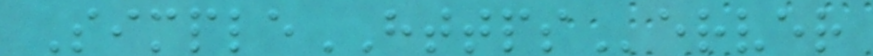SimpleHTTPServer
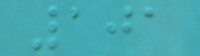101
